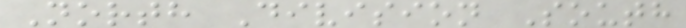North Division South
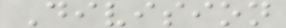Division
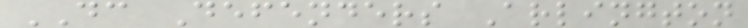DC Defenders Arlington
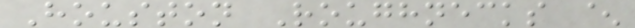Houston Roughnecks ^
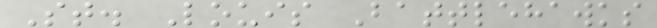St. Louis Battlehawks
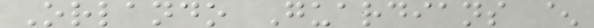Orlando Guardians ^
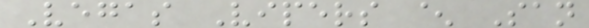Vegas Vipers ^ San
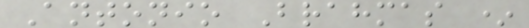Antonio Brahmas *
